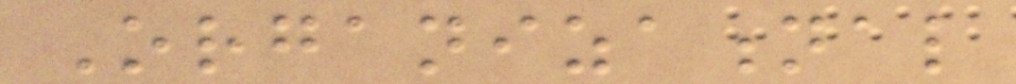Organizational
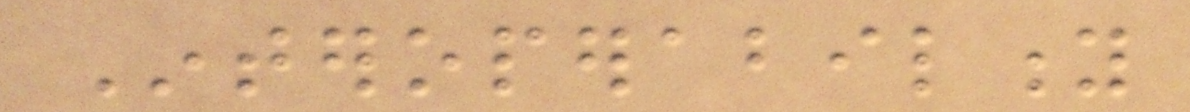Interoperability
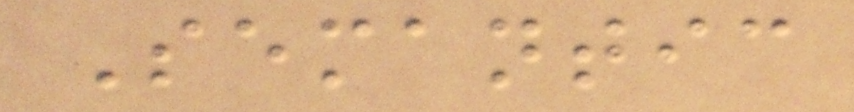Semantic
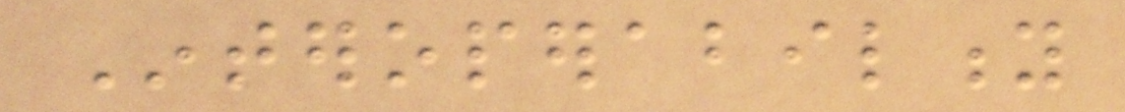Interoperability
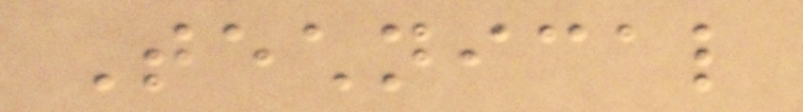Technical
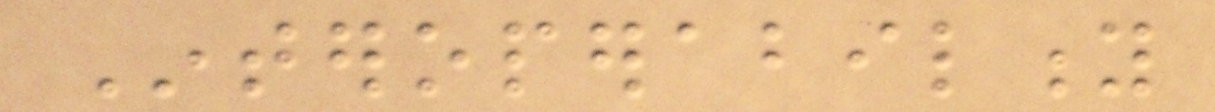Interoperability
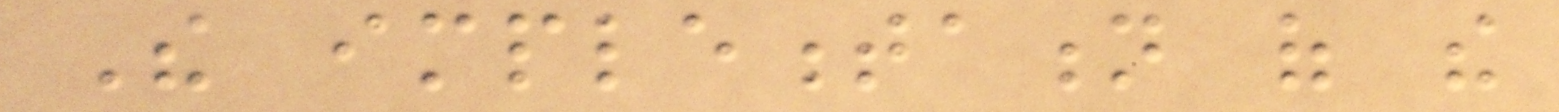The implementation of the
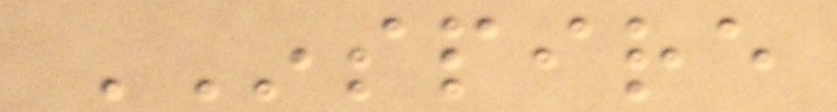INSPIRE
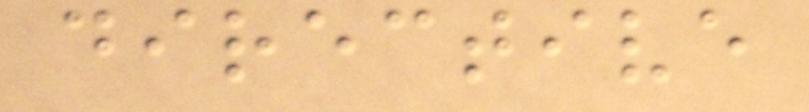directive
